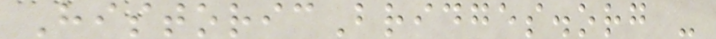HistoricBridges.org -
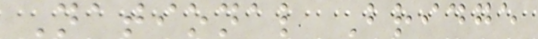National Bridge
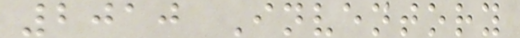2010 Inventory
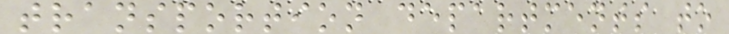transportion departments to
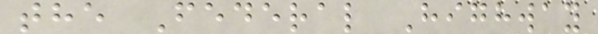the Federal Highway
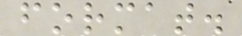format.
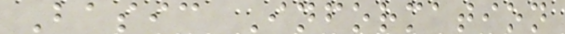Basic Information
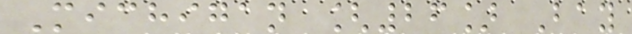Michigan [26] Bay
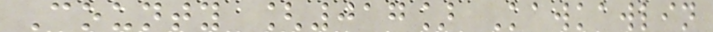County [017] Kawkawlin
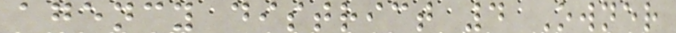agency district 4 Owner
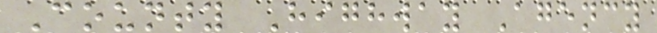County Highway Agency
